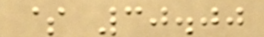$ 30.00
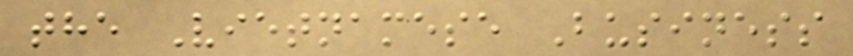the Vietnamese Business
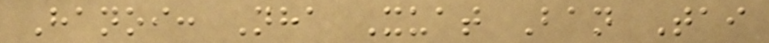Hanoi: Nha Xuat Ban Tai
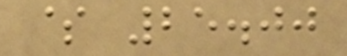$ 25.00
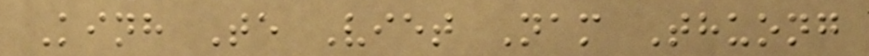Kinh Te Viet Nam Thuong
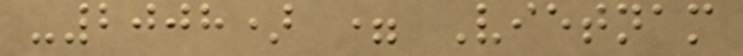-2008) = Vietnam
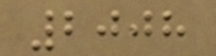2008
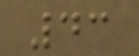43
